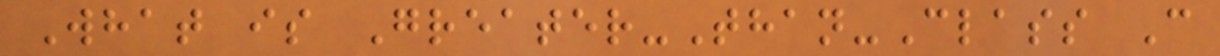What is Greater-Than-Class C
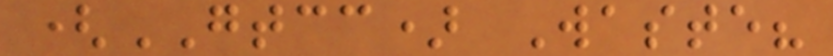(GTCC) Waste?
